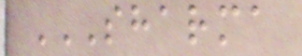SHARMA
